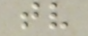tv
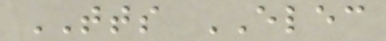TTS ELEC
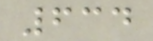634
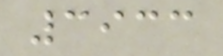3933
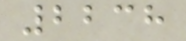2238
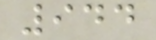944
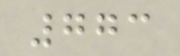773
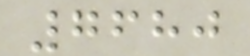7680
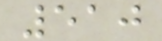510
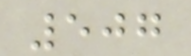507
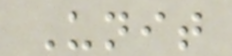Unit
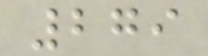279
